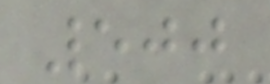500
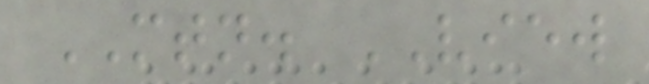MTN. VIEW
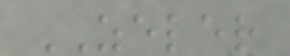ZELER
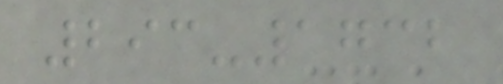293-1732
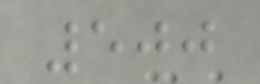500
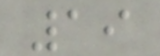19
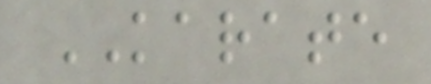KARATE
